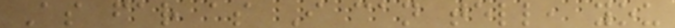As far as I can tell, you
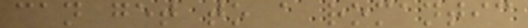can get to a romantic
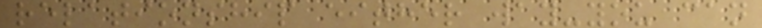relationship either way-you can
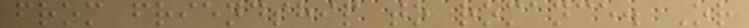from friendship to romance. Or
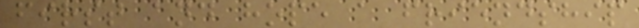first and hope a friendship
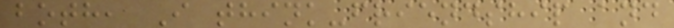both, I think-friendship and
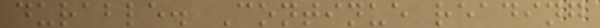durable. Continue reading
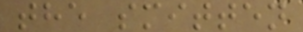the smitten
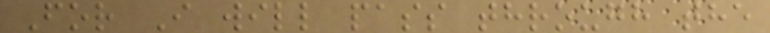For I will pass through the
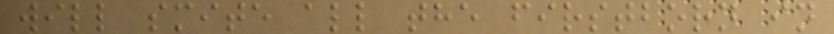will smite all the firstborn in
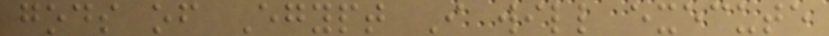gods of Egypt I will execute
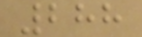288
